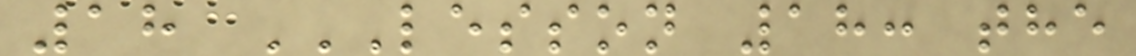18 LESSON 18: THE
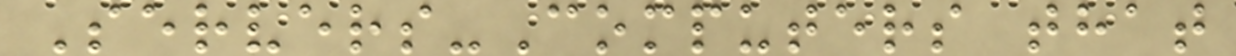Servers-Computers that
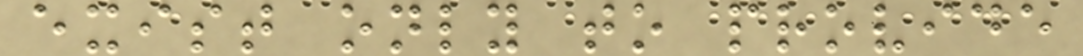exist only to provide
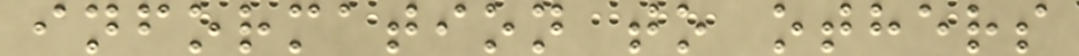information to others
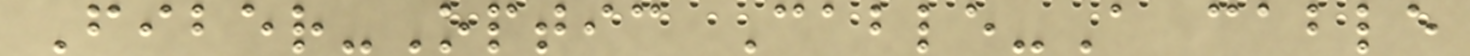Fiber-Optic Cable-A cable
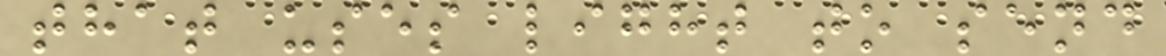that uses light to send
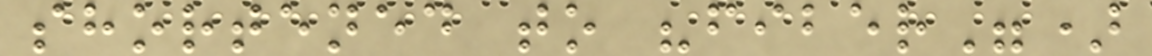shortened to "fiber")
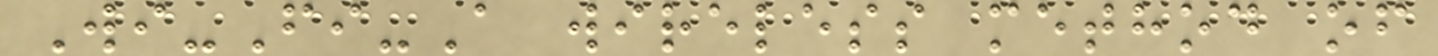Wi-Fi-A wireless method of
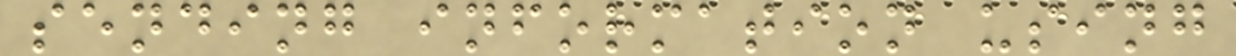sending information using
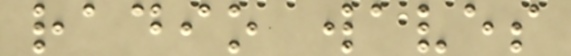radio waves
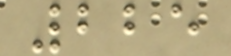225
